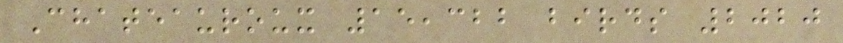Chateauroux 15,322 birds 2020
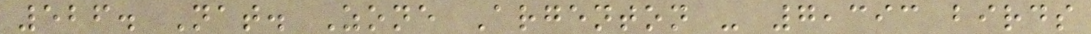526. Nat. Zone Argenton - 7,393 birds
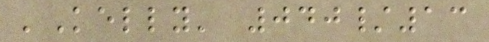'Kelly' 040/13
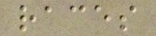races
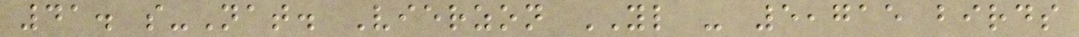41. s-Nat. Vierzon YL - 5,715 birds
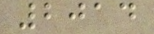2014
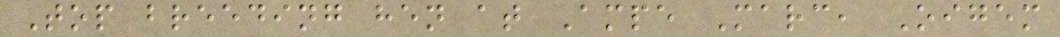Top breeding hen at Ampe Marc, Oigem
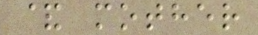& mother
